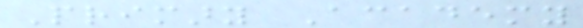Primary Academy
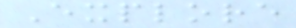Explore
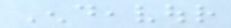Endeavour
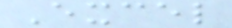Excel
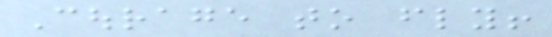Courage to fly!
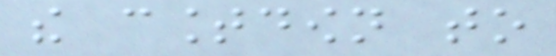the countdown to
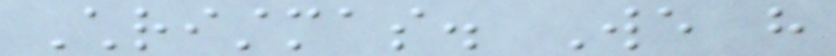Christmas. We have
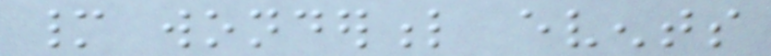many wonderful events
